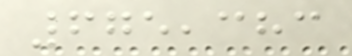675,383
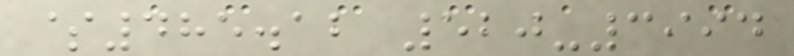$485.12 520-3994
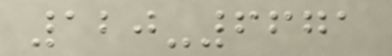120-6671
